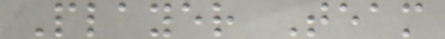Player Team
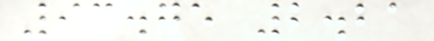93.75 2.21
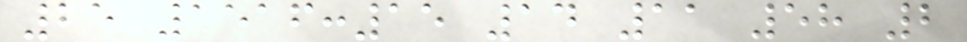25 1516:15 14 11 58 2
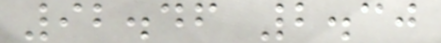92.46 2.30
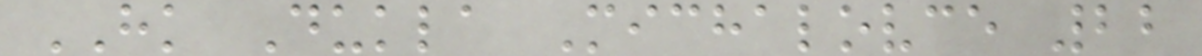HK Dukla Michalovce 22
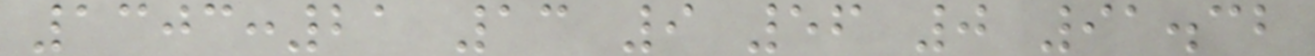1303:21 13 9 56 0 91.32
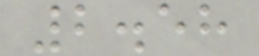2.58
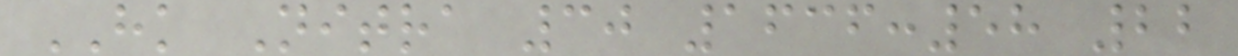HK Nitra 30 1636:58 22
